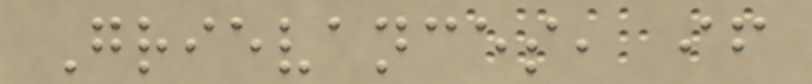Grievances, if
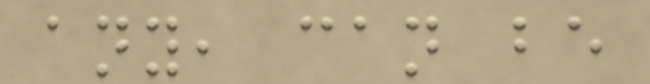any, can be
